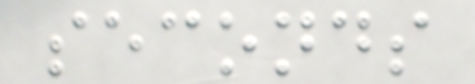seconds
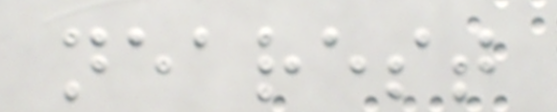nearest
